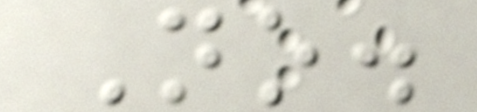No.
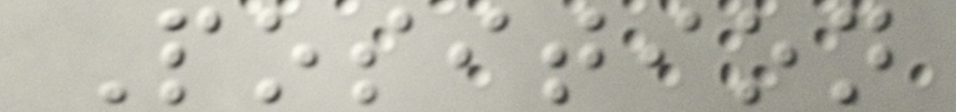Position
